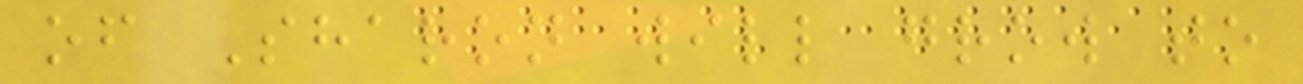of Sharon will grow to
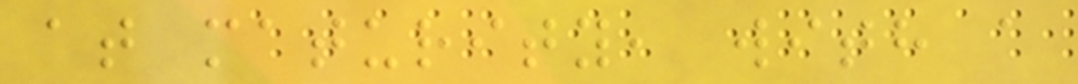at maturity, with a
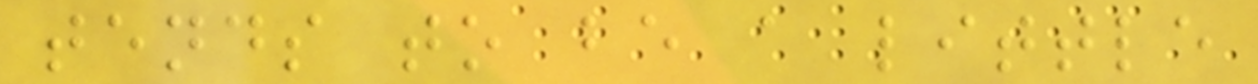tends to be a little
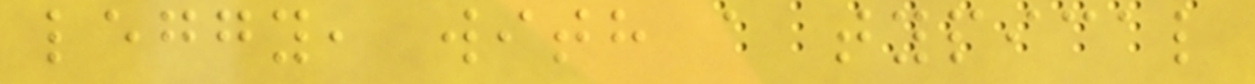leggy, with a typical
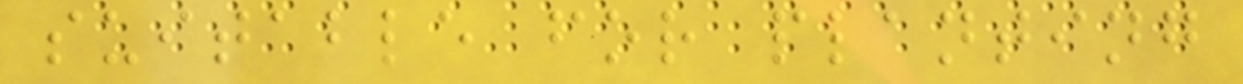suitable for planting
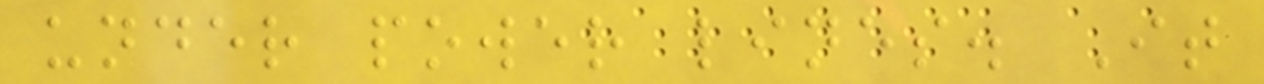under power lines. It
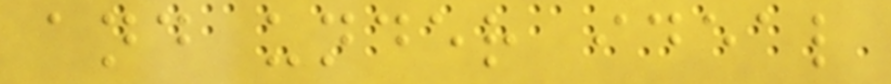and under ideal
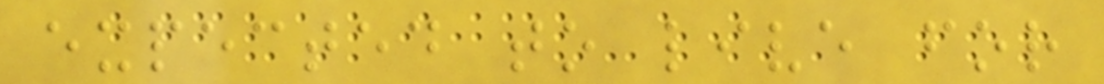expected to live for
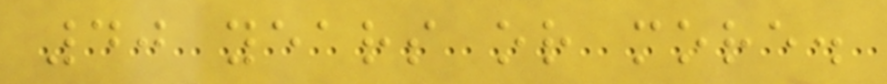40 years or more.
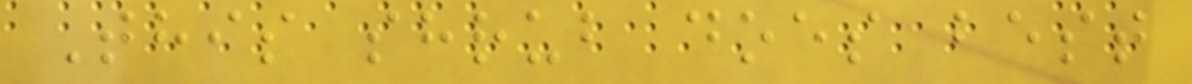This shrub does best
